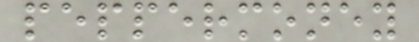peppermoney
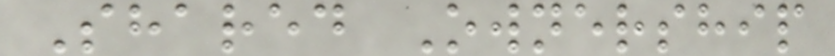Shared Ownership
